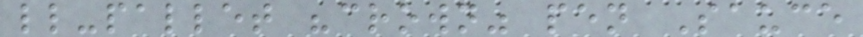ll-pallet "crown" pen Sauce
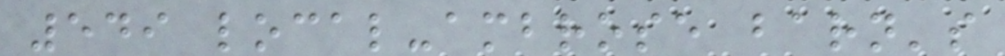549 local-ambrose barn's
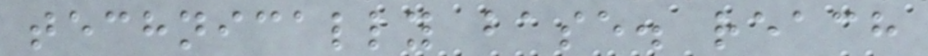technically base. reach
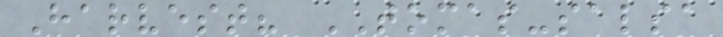Harvest? TOMAS-salsa
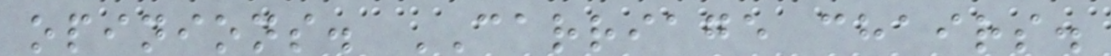opinions. CARRIAGE chairs.
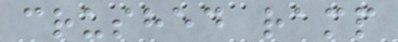crushed ramp
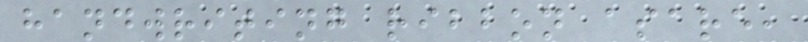handwriting ribbon asare,
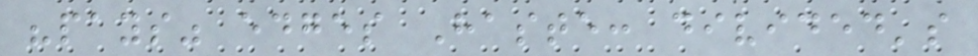"pays" edges Haste: divided's
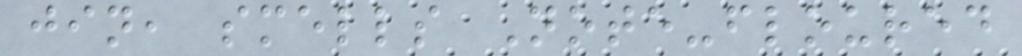jin, smells Note-floured
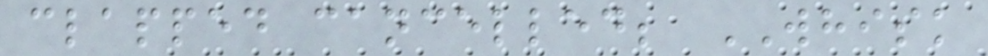clapped cancelled; WHISK
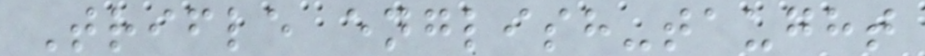Trifle english-taught
